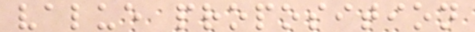value proposition
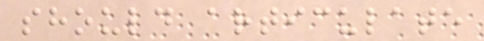should articulate
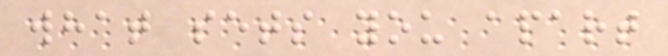what sets you apart
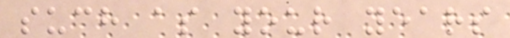such as your years
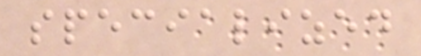specialized
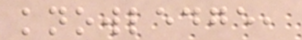knowledge,
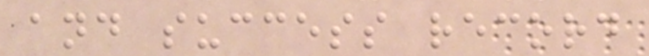and success record
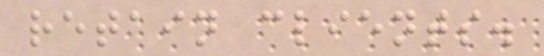retain clients.
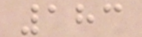183
